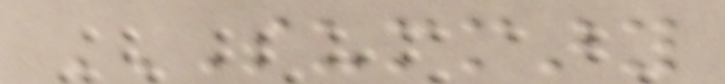SUMMARY
